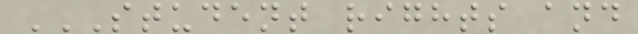STUDENT RIGHTS AND
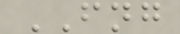FNG
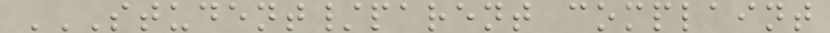STUDENT/PARENT COMPLAINT
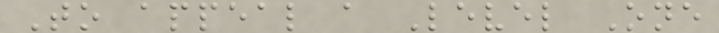To appeal a Level One
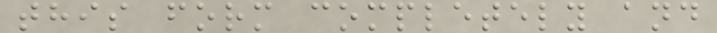this form completely and
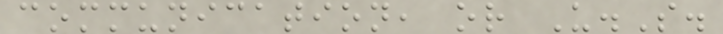communication, or U.S.
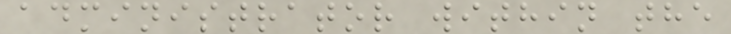administrator within the
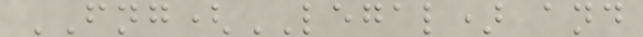FNG(LEGAL) and
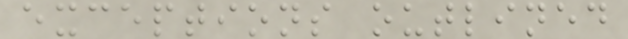exceptions outlined
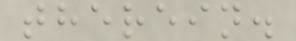therein.
